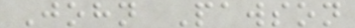John Pawson
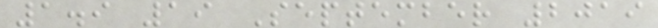1.9 19 September 2019
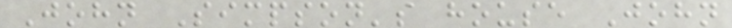John Simpson's house John
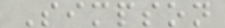Simpson
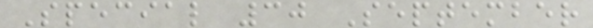Special 30 September
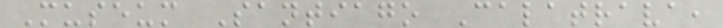Museum Santiago Calatrava,
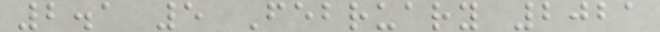2.1 5 February 2021
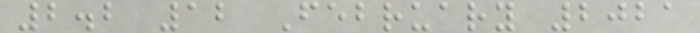2.2 12 February 2021
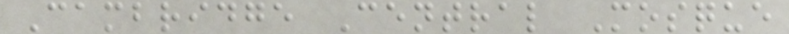Cambridge Central Mosque
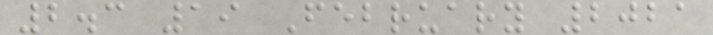2.3 19 February 2021
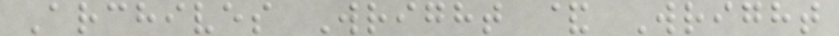Archives Wright & Wright
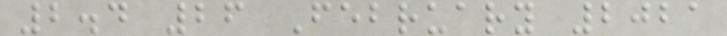2.4 26 February 2021
